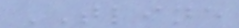TLINE
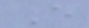E
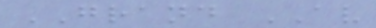GRAND AV
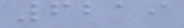6219
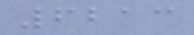6213
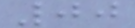00
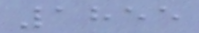1855
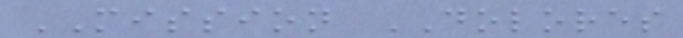MISSION DOLORES
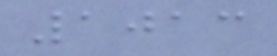1013
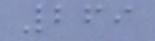269
